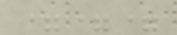===
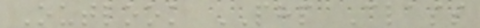Outlook PHP Class
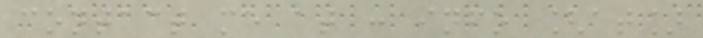contact me at : info [at]
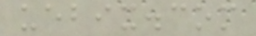uebix.com
